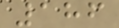186
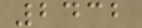2432
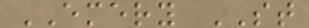EMERY ST
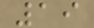19
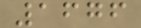1676
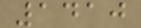1410
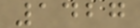1427
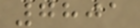7801
